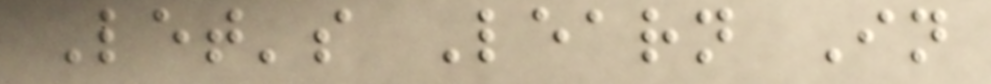Let's Learn In
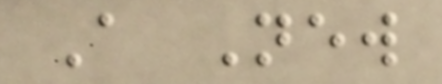A New
